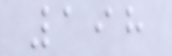198
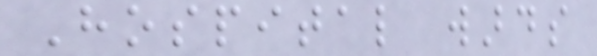Hospital wards
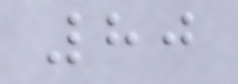80
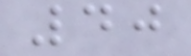40
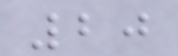20
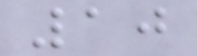10
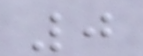0
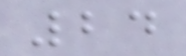24
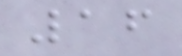16
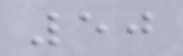50
